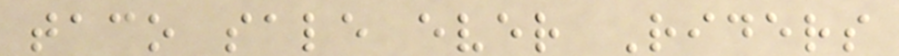taco sale ever Riders
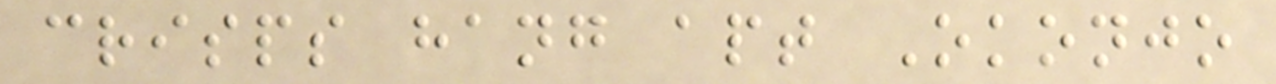crisps hang apt Okonjo
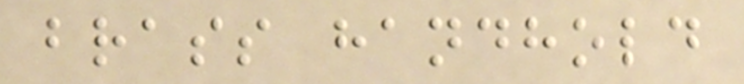brass handhold
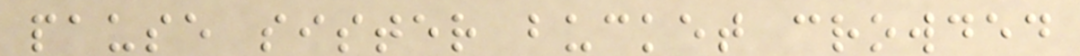pause sister bucket crowded
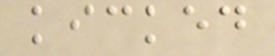kicked
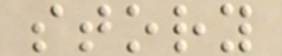story
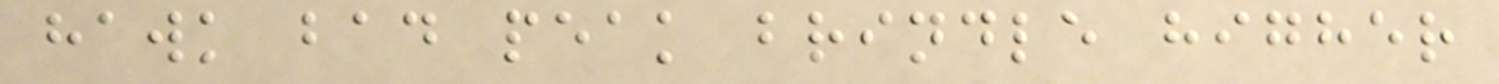hawk bad peak brindle higher
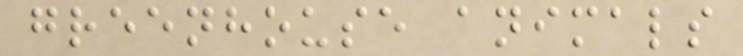greenhouse animals
